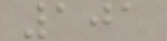101
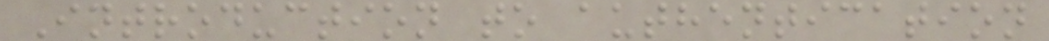Introduction to authentication
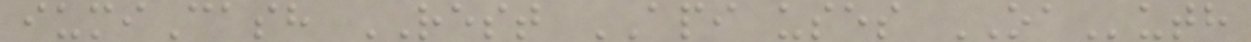iumiCash REST API uses OAuth
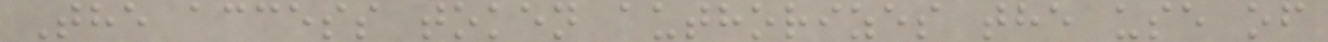The access token authorizes the use of
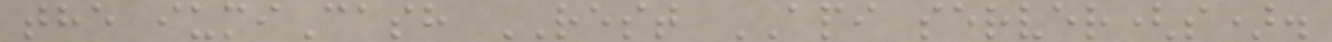the iumiCash REST API server(s).
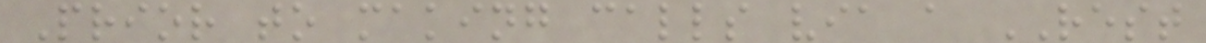Prior to making calls via a REST
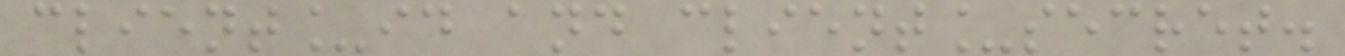client_id and client_secret.
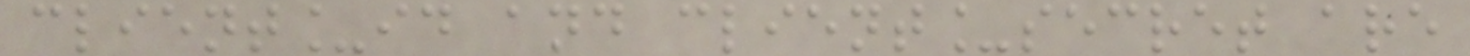client_id and client_secret are
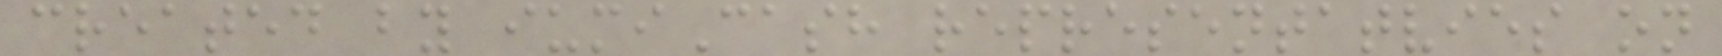created by iumiCash representatvies on
